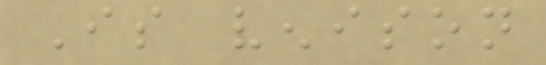Is venison
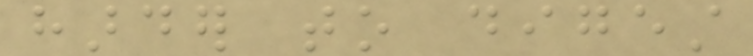harder to digest
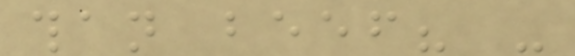than beef? -
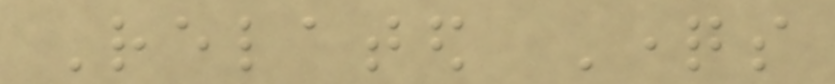Related Questions
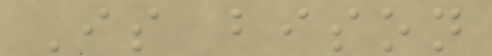Is bison
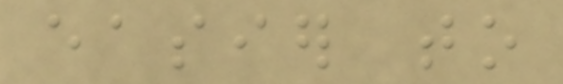easier to
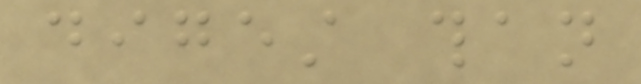digest than
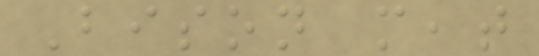Bison meat
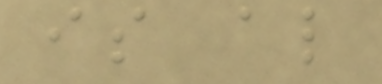is also
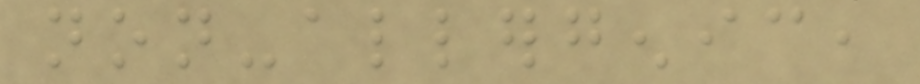non-allergenic,
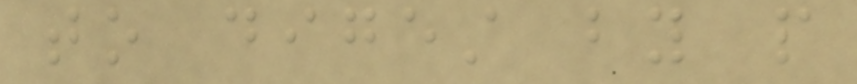to digest by people
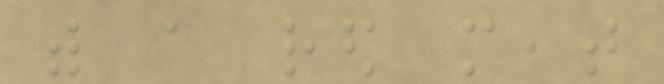with a red meat
